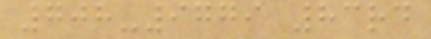708-9779 83rd
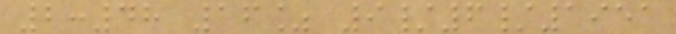2:48 16% 9/6/1951
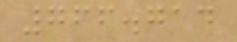766.714
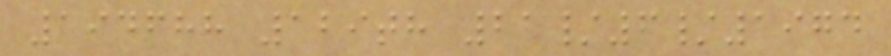194688 129th 21/6/1974
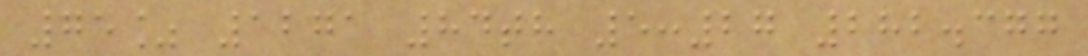75% 1271 84th 5:27 282.377
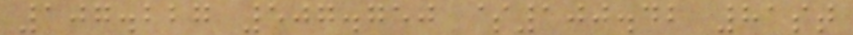107.227 507.750 $100.42 81st
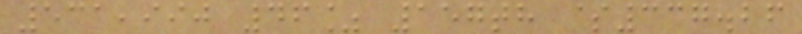531,990 46% 157th $337.26
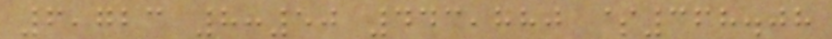6,723 8:50 443,880 $368.08
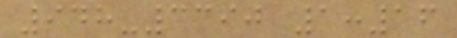948-3390 1:16
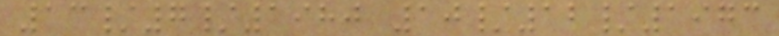13/7/1980 10/12/1973
